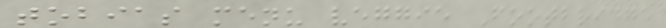tobias menu veggie Footbridge
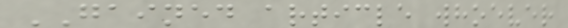GAINED article whoever
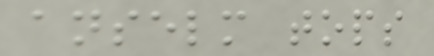anselm tops
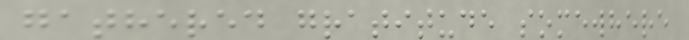gathered gratitude somewhere
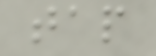tap
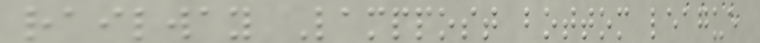railway Lamppost bottom league
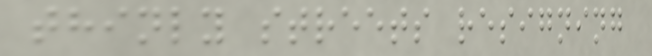thinly streets resigning
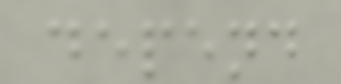depend
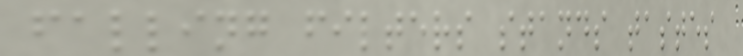falling filters stands tastes
